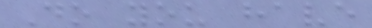Do you have
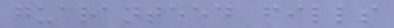guaranteed fills
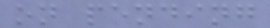on pending
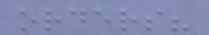orders?
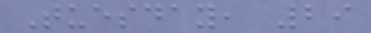Tuesday, 29
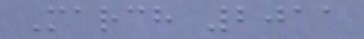March 2011
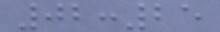02:25
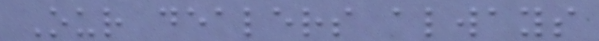Our dealers always
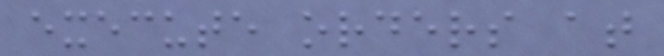execute orders at
